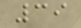39
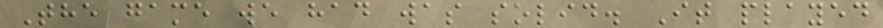The game we had was solid. It played
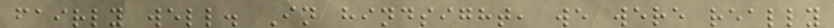fairly well. In hindsight, we were really
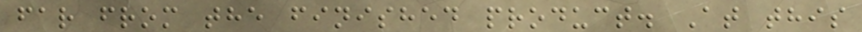far from the finished product. At this
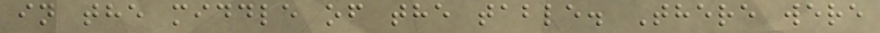in the middle of the table. There were
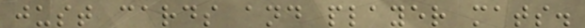just cards and player mats.
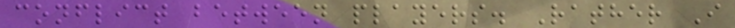conflict between players. Rather I
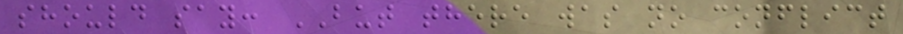should say: BUT there was no conflict
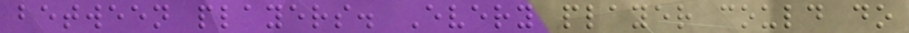between players. Every player could do
